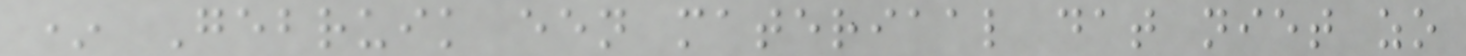* Gebruik een materiaal dat niet zo
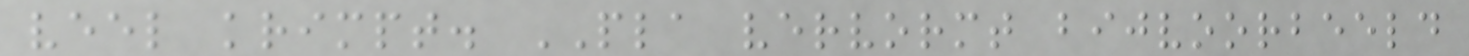veel krimpt. PLA vervormt bijvoorbeeld
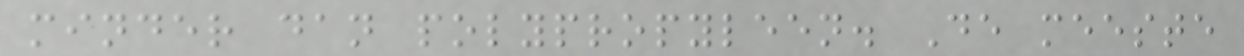minder dan polypropyleen. De meeste
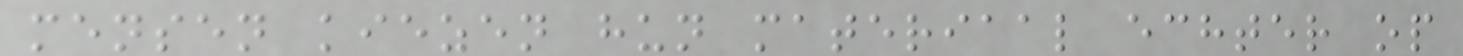mensen kiezen hun materiaal echter op
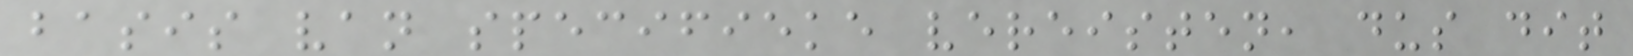basis van specifieke vereisten, dus dit
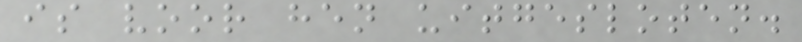is voor hen uitgesloten.
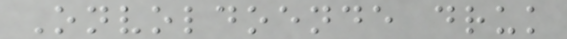Onvoldoende druk
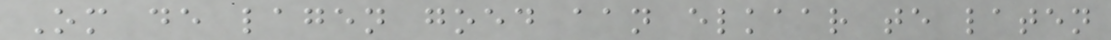Om de lagen goed aan elkaar te laten
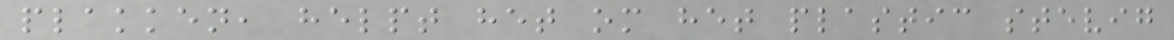plakken, helpt het om het plastic stevig
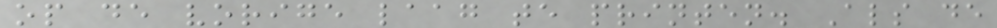op de vorige laag te printen. Als de
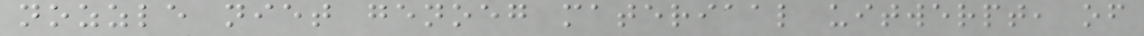nozzle niet genoeg materiaal uitwerpt, of
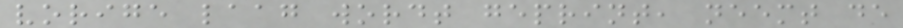vorige laag wordt geprint, neemt de
